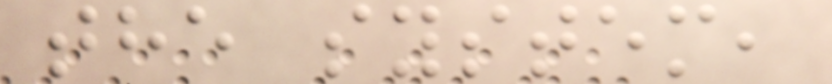the system,
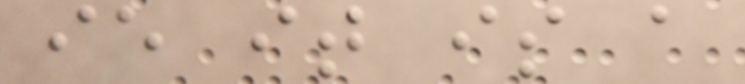ie it is a
